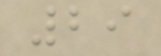29
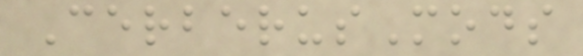CerberusMods
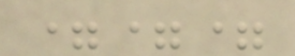===
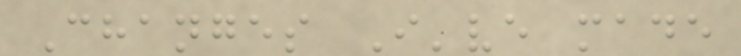Changes I've made
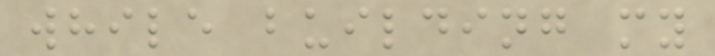while building my
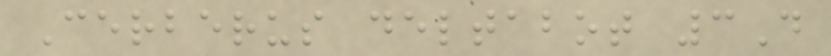Cerberus deltabot 3D
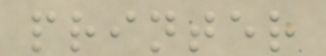printer
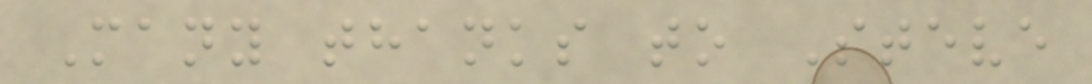Many thanks to Steve
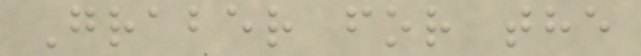Graber for the
